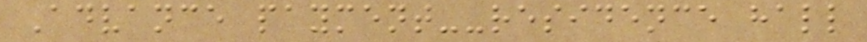Advance payment--residence hall
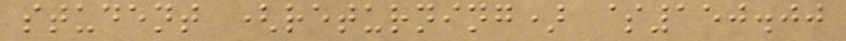student (returning) $150.00
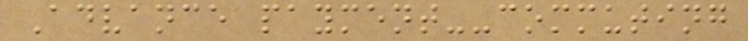Advance payment--commuting
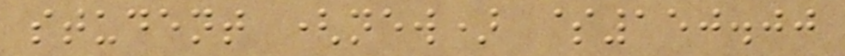student (new) $150.00
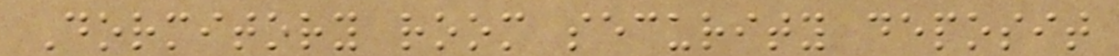Dormitory room security deposit
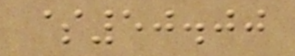$50.00
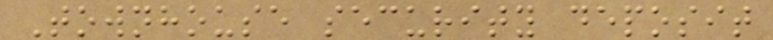Townhouse security deposit
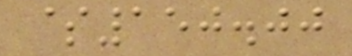$150.00
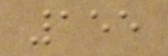155
